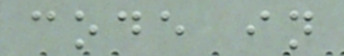code in
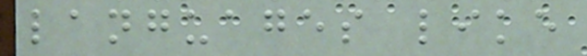languages like
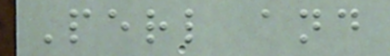Perl and
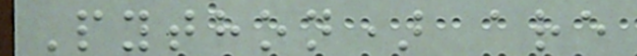Python) are
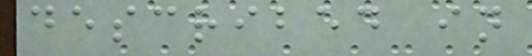described in
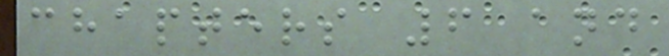chapters 6 and
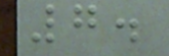7.
